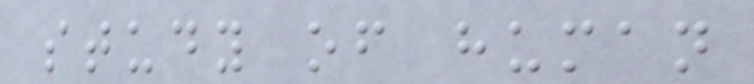study of human
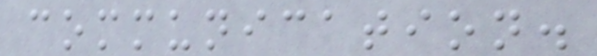communication.
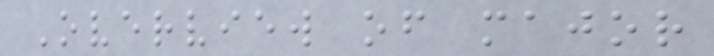Overview of major
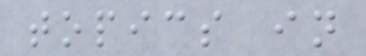topics in
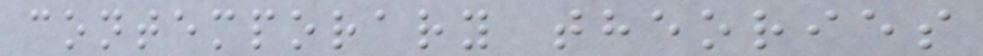contemporary theories
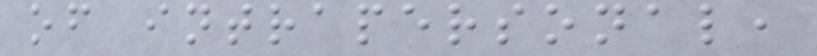of intrapersonal,
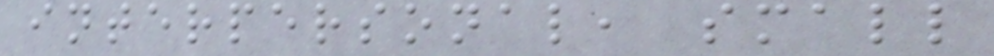interpersonal, small
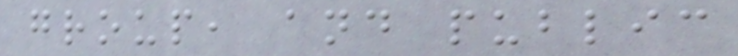group, and public
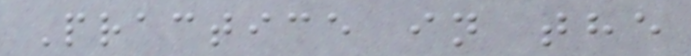Practice in the
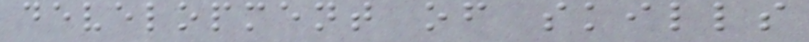development of skills
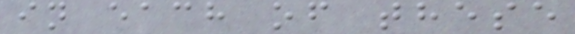in each of these
